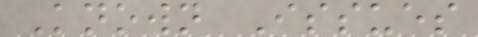Known Issues
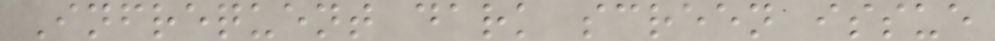Infrequent dark screen issue
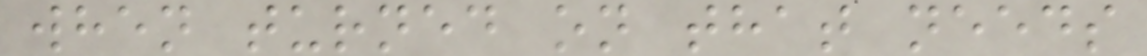when turned on that needs
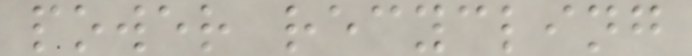power recycling
